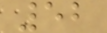52
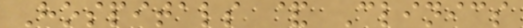Hospitals & Clinics
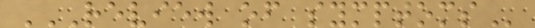REVIEW OF SYMPTOMS
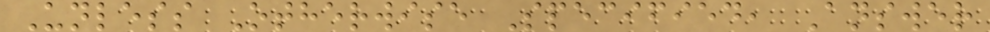Unless Otherwise Specified, Answer
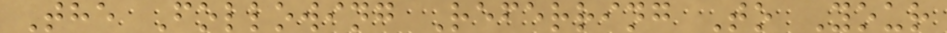The Following Referring To Your
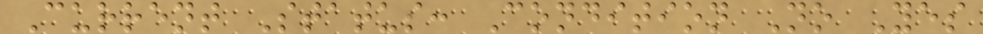Current Status: Condition No Yes
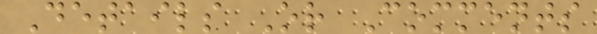Details Or Comments
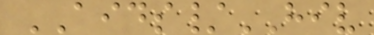AIDS/HIV
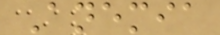Anemia
